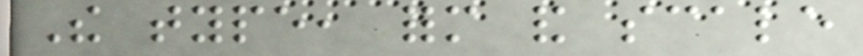The type, form and scale
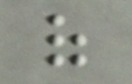of
